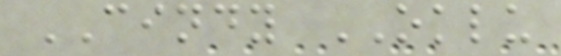CINDY OKLU
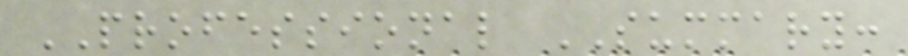PROFESSIONAL SUMMARY:
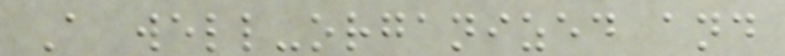A well-organized and
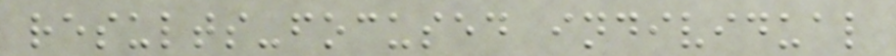results-focused individual
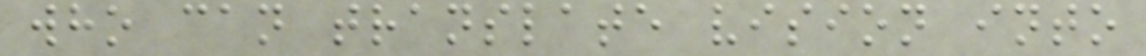who can translate vision into
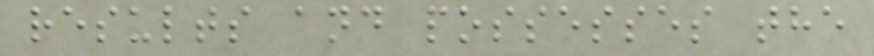results and possesses the
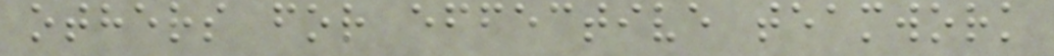others for effective teamwork
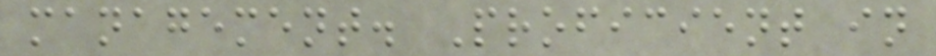management. Proficient in
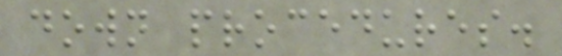down procedures.
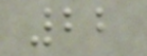22
